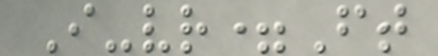I-vr=Ft
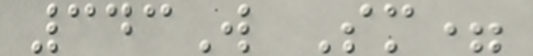343W Sm=
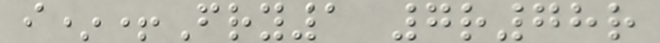i*+Fry1 7r78r
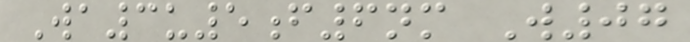Wa3u5f6nm W07
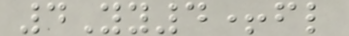4Yy4+fl
